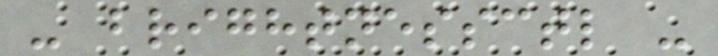- brightnessctl -
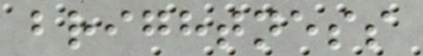brightness
